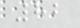82
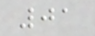01
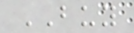BUY
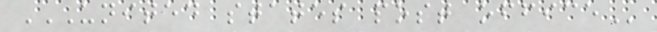UNITED STATES POST OFFICE
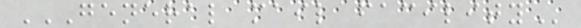GENERAL MAIL FACILITY
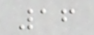16
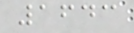1643
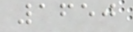1650
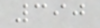390
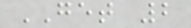GET 2
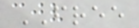FREE
